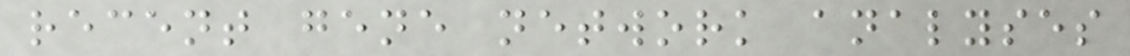recent gene network analyses
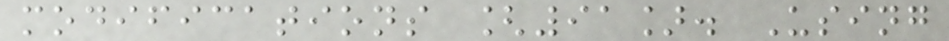modifications [91]. Using
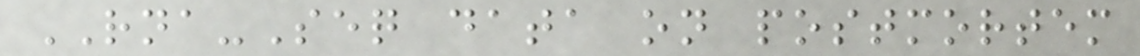RNA-Seq data on postmortem
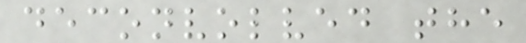deconvolved the
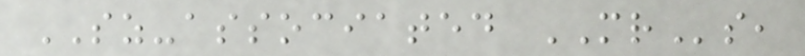SZ-associated MRs,
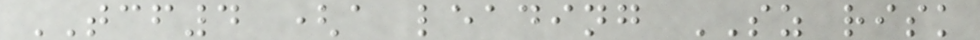TCF4 (a leading SZ risk
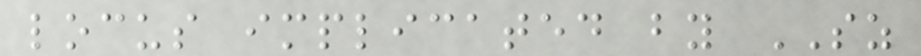locus implicated by SZ
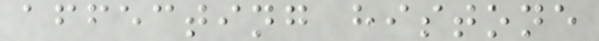affecting histone
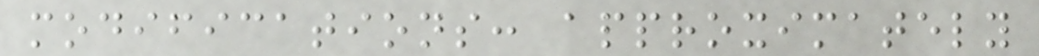modifications: approximately
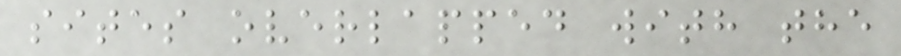sites overlapped with the
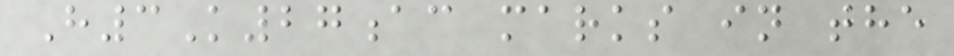H3K27ac marks in the
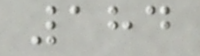184
